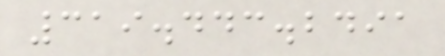319.443.2491
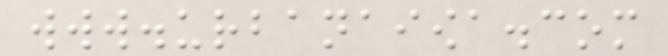www.urbanaiowa.com
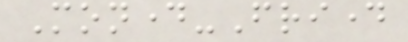Monday-Friday
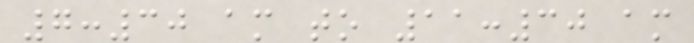7:30 am to 11:30 am
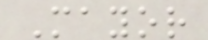Mayor
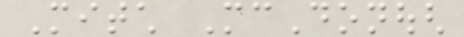Mitch McDonough
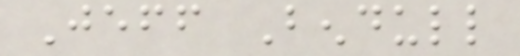Jeff Bendull
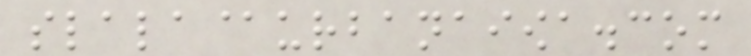slala@urbanaiowa.com
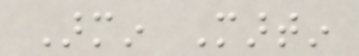Armin Martin
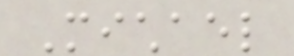Michael
